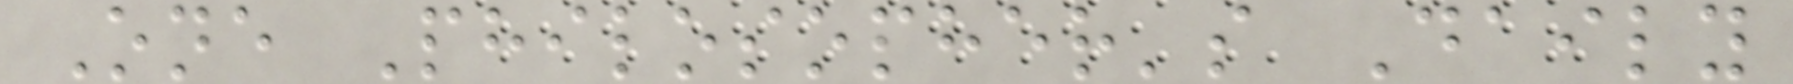One Philosopher's Daily
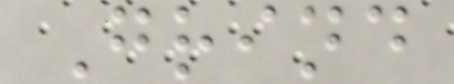Grind
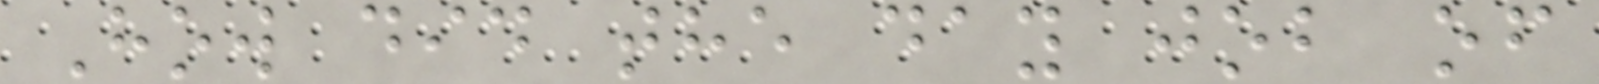How did the day job of
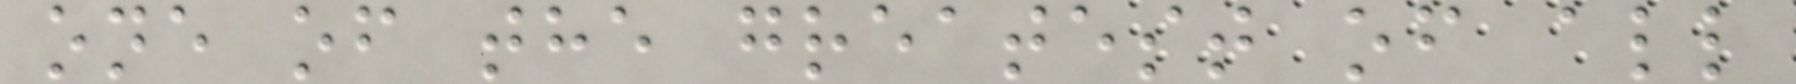one of the greatest of all
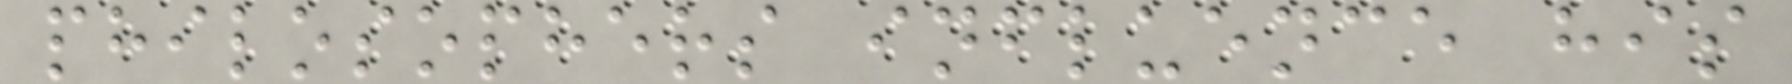philosophers influence his
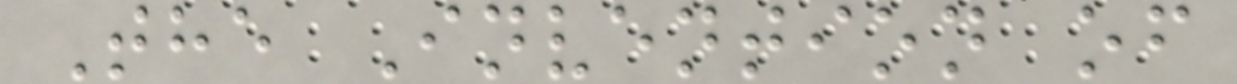The Invention of
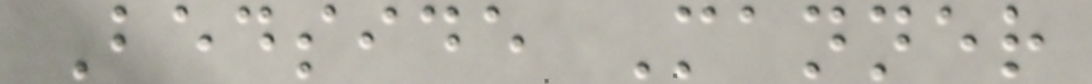Bedside Manner
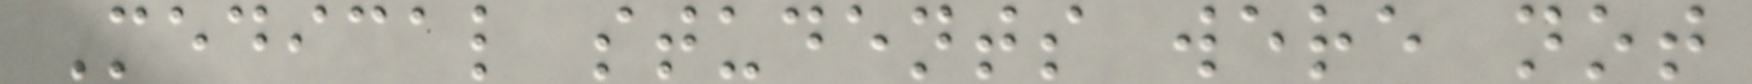Medical students were not
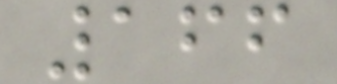166
